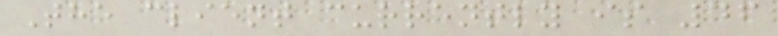The client currently is 46
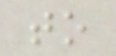to
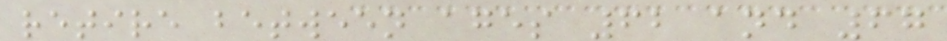retire between ages 62 and 67
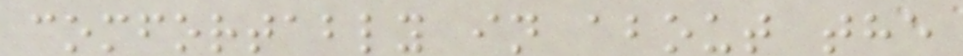comfortably in about the
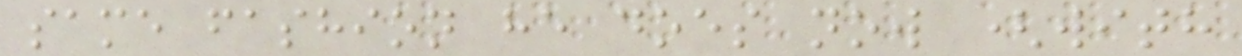same fashion he does now (with
